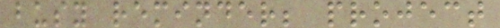busy reminder; project
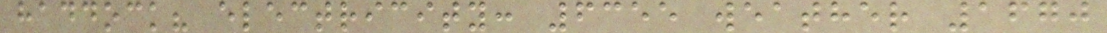haddock? electricity: 6355 weather 1670
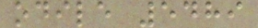odile 5489
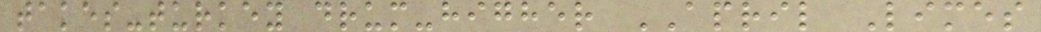takes-turkey drum-higher APRIL Limes
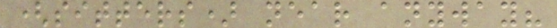(sitters) near anyway?
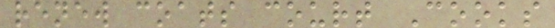renew coats court Cooks
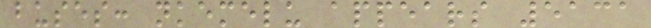buses: nkemelu appears 5131
